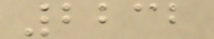2232
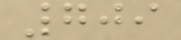709
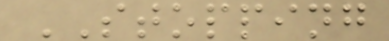STOPPING
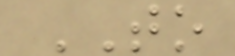TO
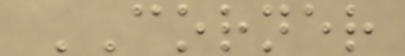CORNER
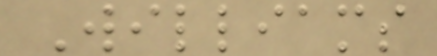Williams
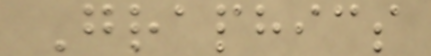Graphics
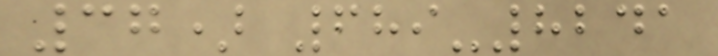37) 689-8241
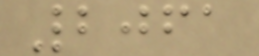2061
